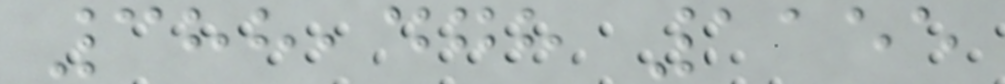388,478 1155
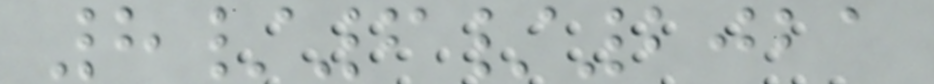8/6/2021
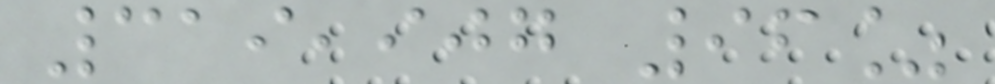319,907 96%
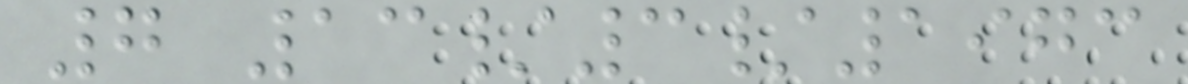7 13/3/1973
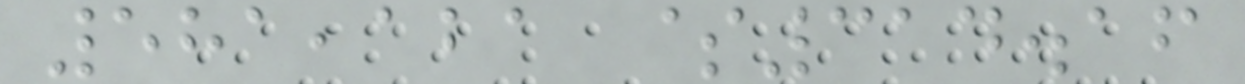581,121 $314.16
